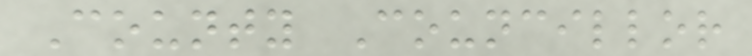County Councillor
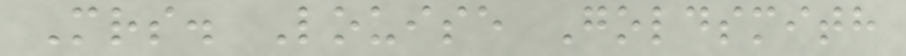Mrs. Louise Goldsmith
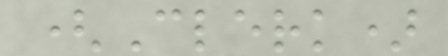(Clerk)
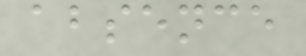absence
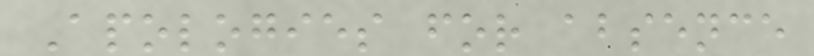Apologies for absence
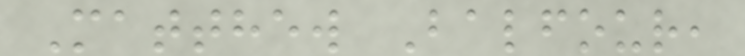Matthew Balfour,
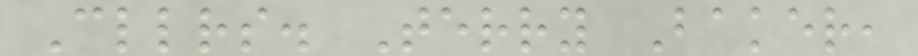Cllrs. Terry Baker,
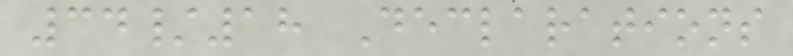34/18 Declarations
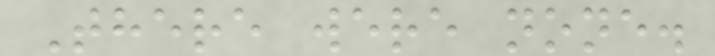There were none.
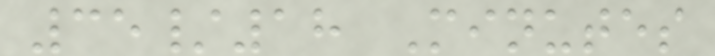35/18 Minutes
